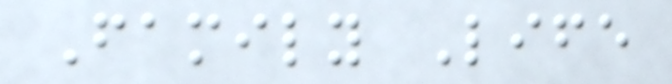Family Life
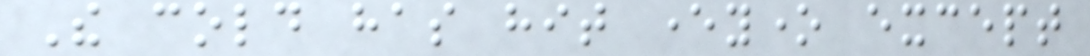The cold has hit everyone except
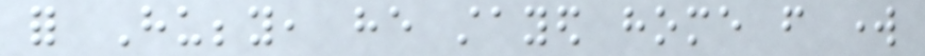for Hubby, he stayed home from work
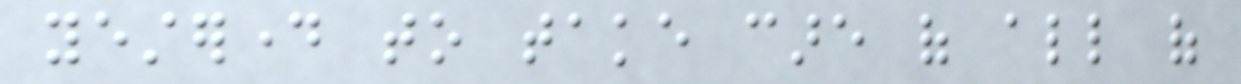yesterday to take care of all of
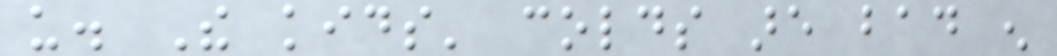us. The kids' colds are bad enough
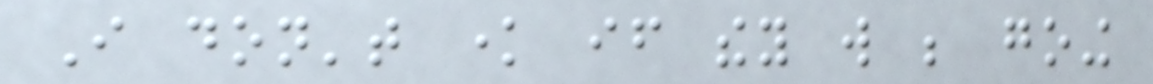I don't know if they will be going
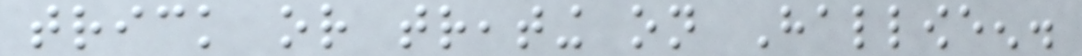trick or treating on Halloween.
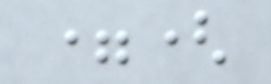=(
